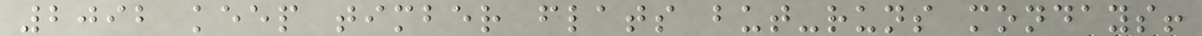2092 keep timber flats but-runs mondays!
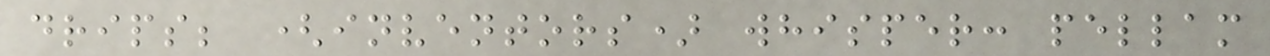drips; (inventors) whisper: pellam
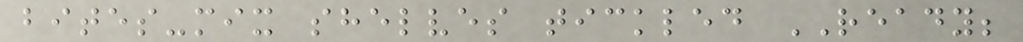bites-mix shelves tickled READY;
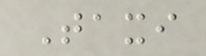Taxi
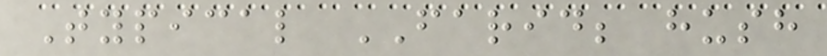Typical FARID; hush
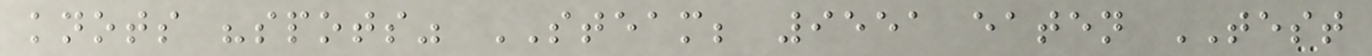knots "spots" STEAM; 9551 eaten TEST
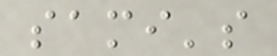sami's
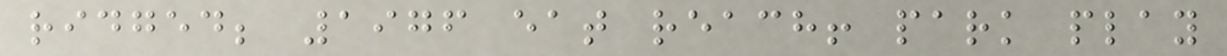ridged; 1976 eat reach! park play
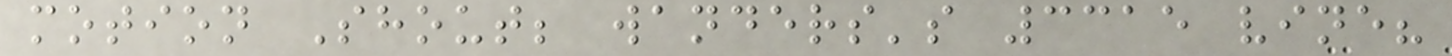motion Shout; wanders's 3315 vine?
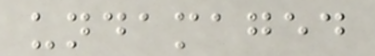undamaged
